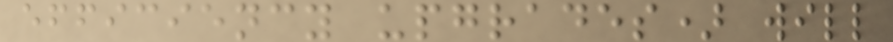efficiency upgrades) will
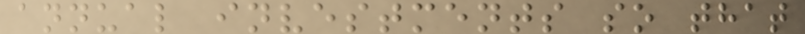annual investments so that
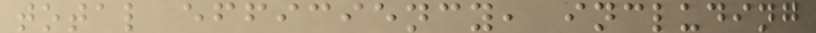total efficiency, including
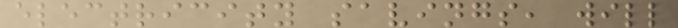electricity savings, will
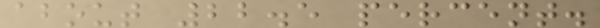about 22.5 percent.
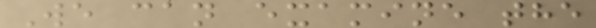We can examine the
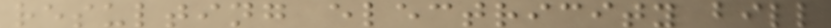resulting electricity bill
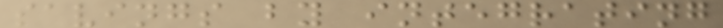savings by integrating
